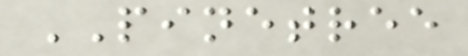PINETREE
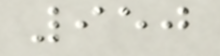950
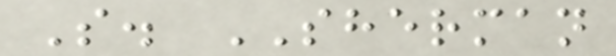S. SHERMAN
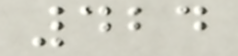424
